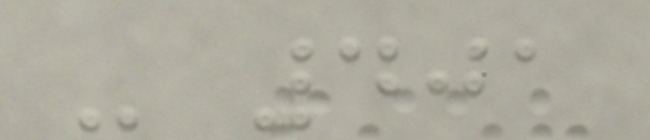- 401
